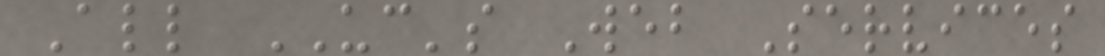All UC's Web Services
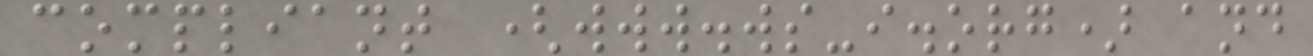compliant (www.ws-i.org) and
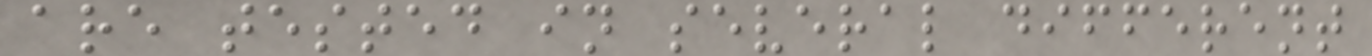are tested in several different
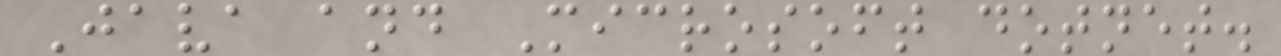Java and Microsoft dotnet.
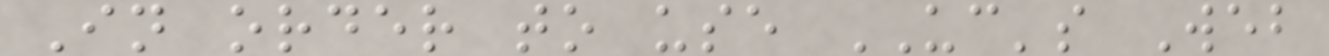In order to use UC's Web
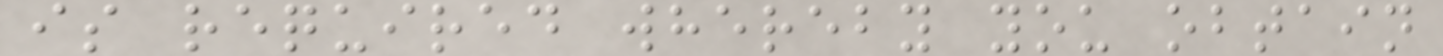is required whereby you obtain
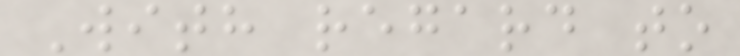With regard to
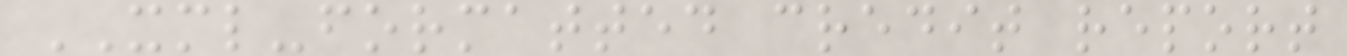XML-formatted credit report
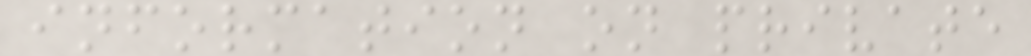information on private
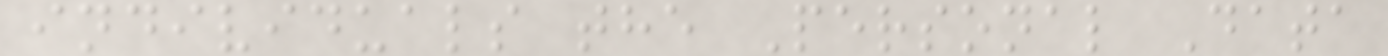individuals the Personal Data
